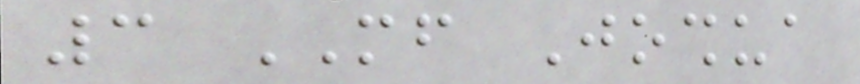3 MF Joshua
